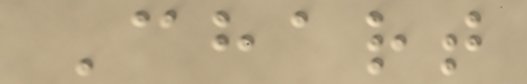Chart
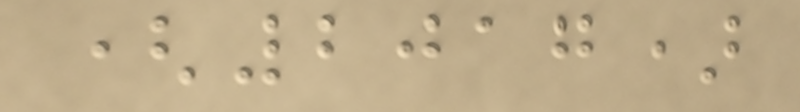(2017)
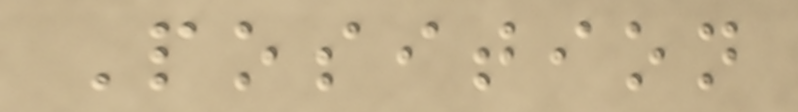Position
